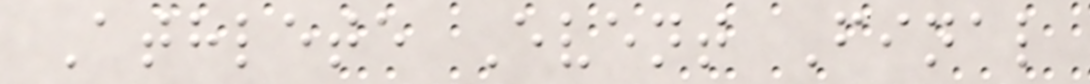Athlete Event Final
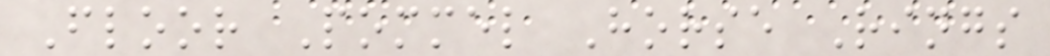Floor Pommel Horse Rings
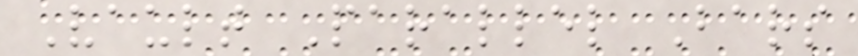Vault Parallel Bars
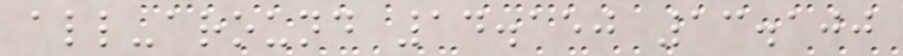all-around 14.150 13.100
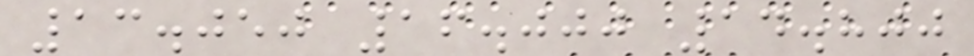13.050 16.000 14.800
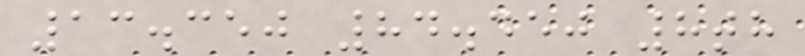13.350 84.450 8th
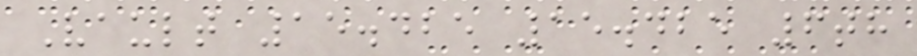Vault 15.425 15.425 6th
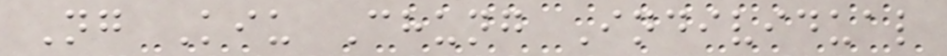Ng Kiu Chung Individual
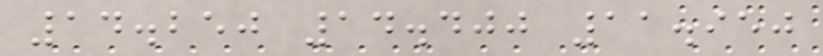14.250 14.400 11.950
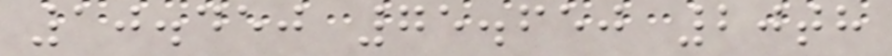10.450 75.650 20th
